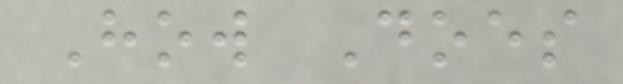How Does
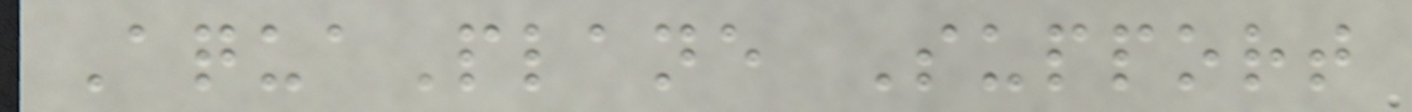AquaPlane Support
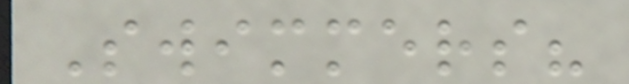Swimmers?
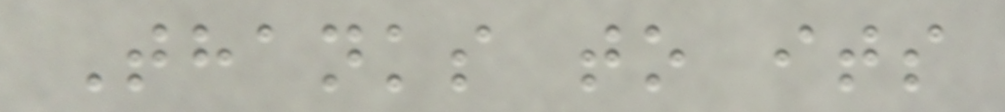Thanks to its
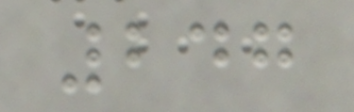247
